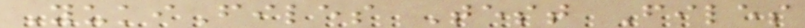YukiFiles Test Files
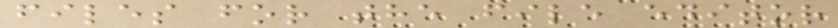files for the file editor
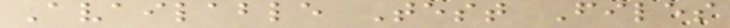Available Test Files
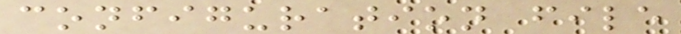configuration file
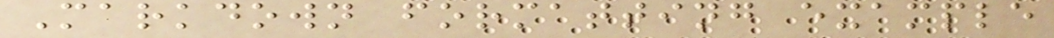Markdown formatting example
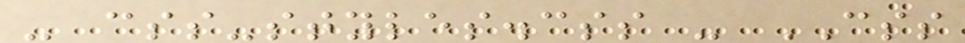- css-styles.css - CSS
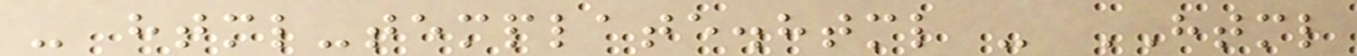- html-template.html - HTML
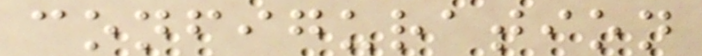configuration
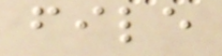file
